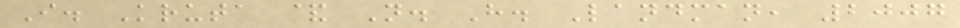I. Kruta & N. H. Landman, 2007
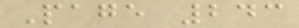Page 243
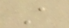A
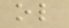ol
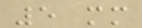5 mm
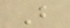B
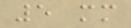5 mm
